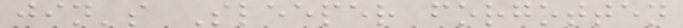jin's Sleeper forgotten
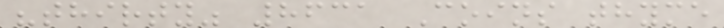"thirty" 8631 Coins thyme
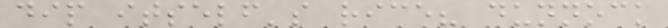dip itself's rice? dunnock
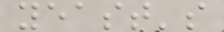yeast's
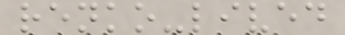renko-lived
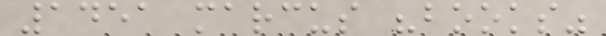1451 marcus "books"
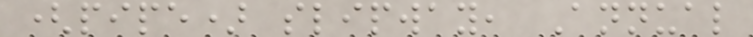(pipe) slipway, Annual
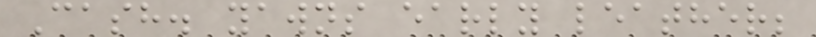Cash. yawns early leather;
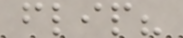flip?
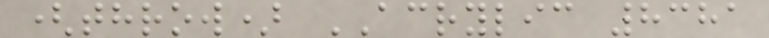(throw) ACRYLIC 8381
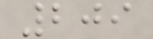209
